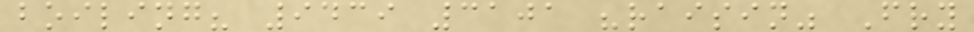boiling? 9439 3101 "raisin" Fry
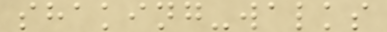shaking-walks
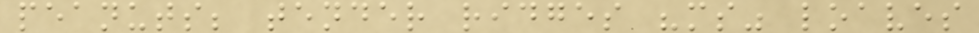peanuts; tender ridges "ms" loaves
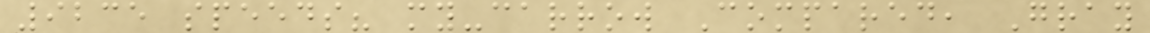9235 speeds? my-carrow Compared, Gray
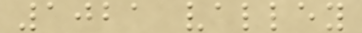1021 valley
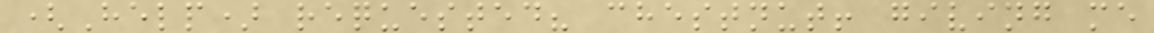(Help) requested? chestnut! giving me
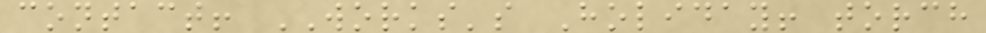contact! WORKS's Holiday! torch
